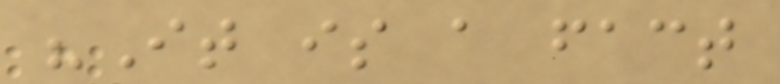"It is a fact
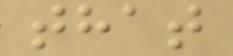that
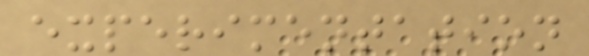experimentation
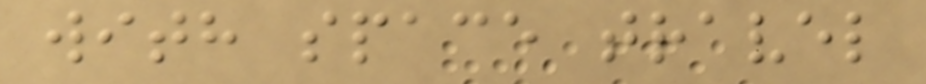with space travel
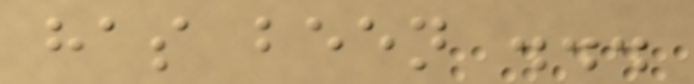has been ...
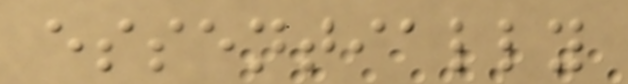essentially
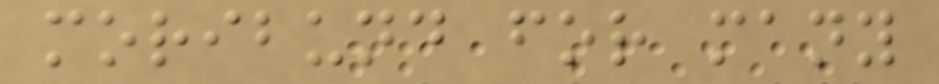moribund for many
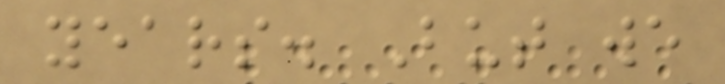years. But we
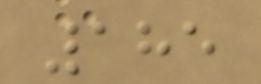185
